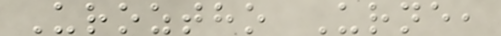Uroztho Urne,
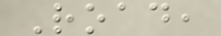Road,
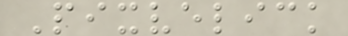Pixvelick
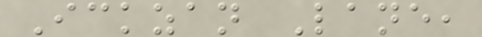Ickzan Lane,
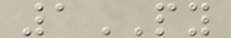1PY
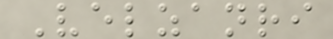Velzanri
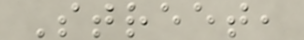Street,
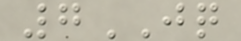7JQ
